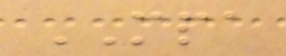MPA
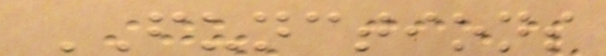FUNCTIONS
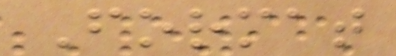Format
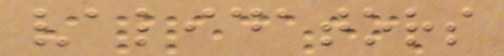validators
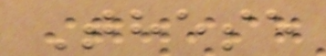These
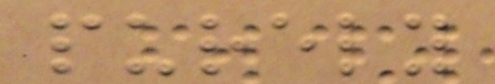purely
